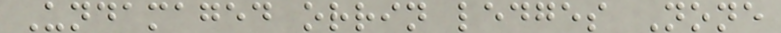Undamaged orrin ledges None
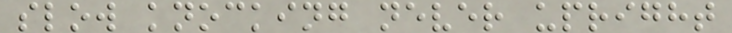slow knocking never upright
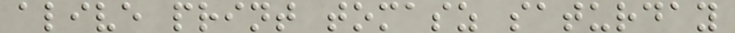alive print tomasz saturday
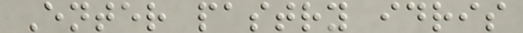Enter pastry idris
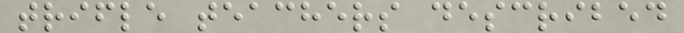trifle teachers described
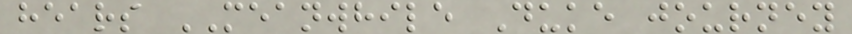hears MEANWHILE Duke journey
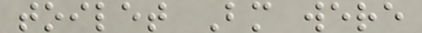toilet Bm were
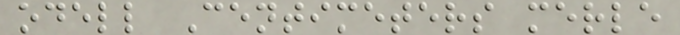odell Centimeters merle
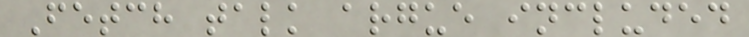Fetch talk argue included
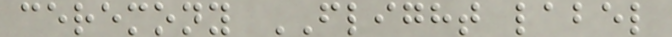ceremony FLIGHT label
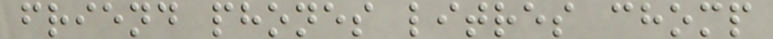friend phones litres chomp
